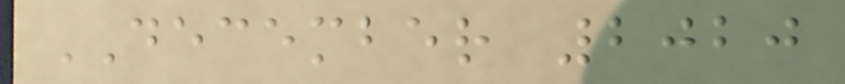DECEMBER 2020
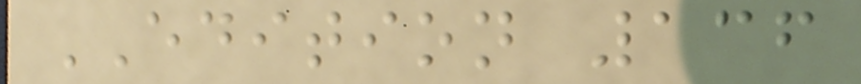EDITION 136
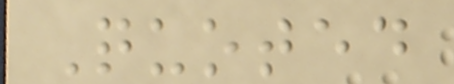Quoted
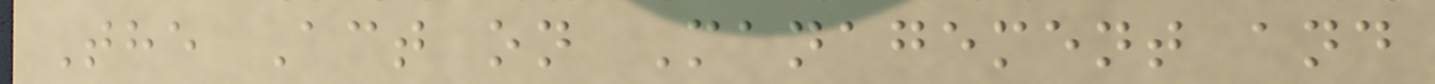The Act on Management and
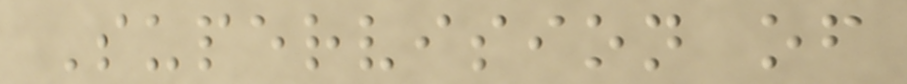Supervision of
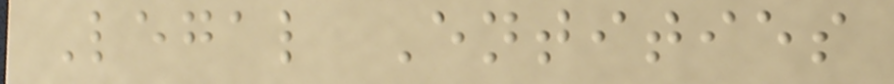Legal Entities
